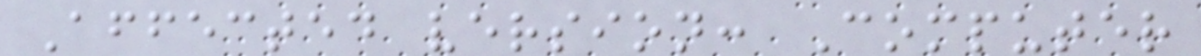Affected version: Computer
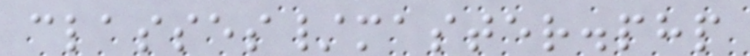classes/master.php
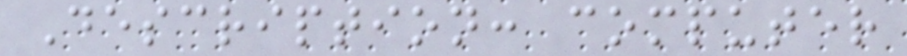Description: computer
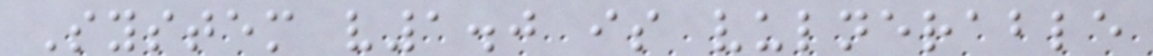System v1.0 is vulnerable
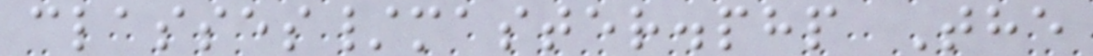classes/master.php The
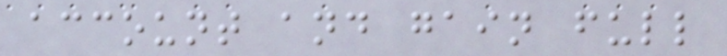account and gain full
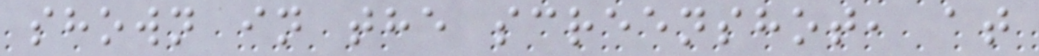shown in the screenshot, at
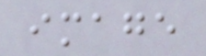image
